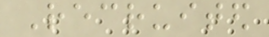Recruited
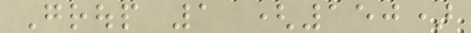Group 1 (150)
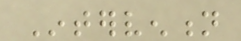Intervention
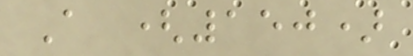A (150)
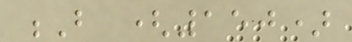B (150)
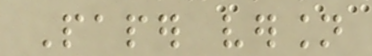Paper version
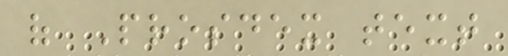of Prosdex text
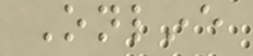Online
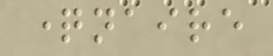questionnaire
